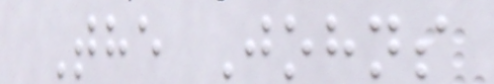The Johns
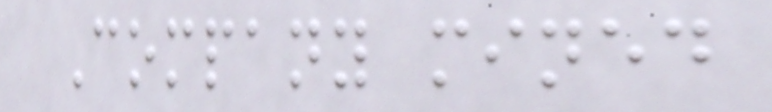Company mined
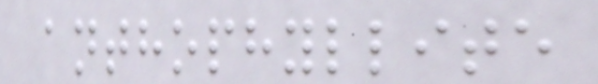anthophyllite
